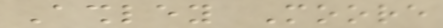Ashley Moore
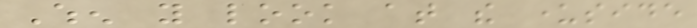When you look at the underside
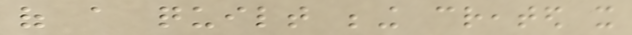of a quilt being created it
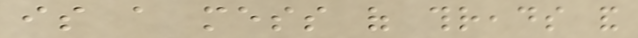is a mess of threads and
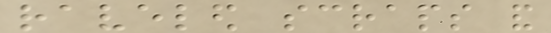raveled scraps and
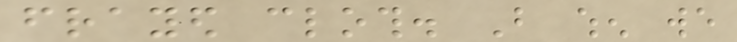frayed cloth. But when we
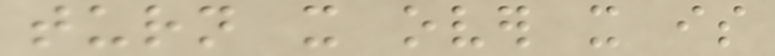turn it over it is
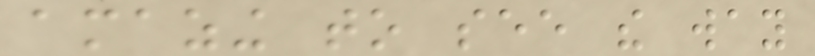amazing to see the way
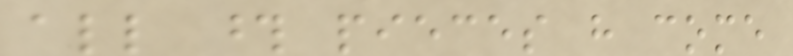all those pieces have come
